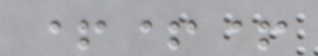+++
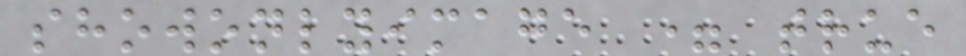showonlyimage = true
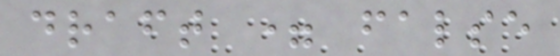draft = false
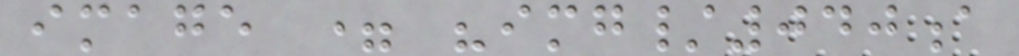image = "img/040a
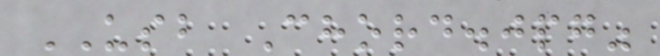USB Chord.jpg"
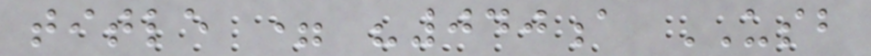title = "040a USB
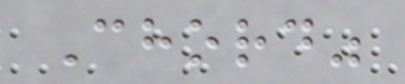Chord"
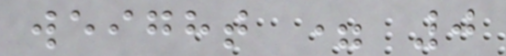weight = 0
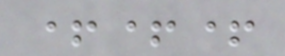+++
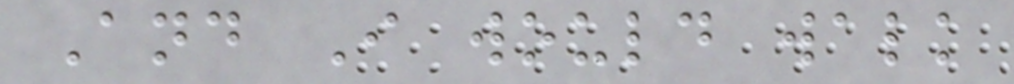And I would walk
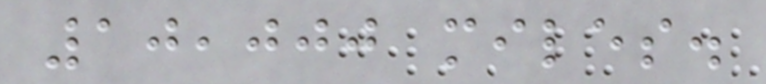10,000 miles.
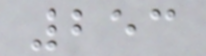253
